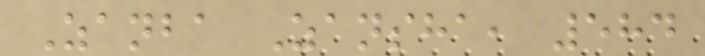Zanba Zansha, 584
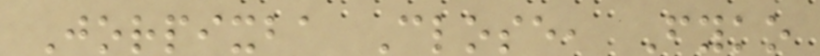Jorpixba Close, Fyko
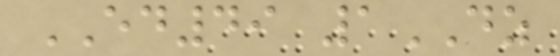ED49 1DZ
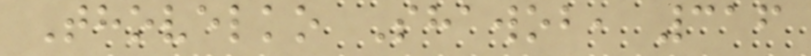Thovelko Shawob, 316
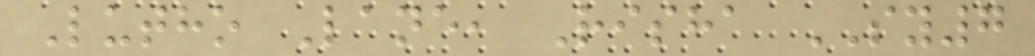Lutho Lane, Risha SY7
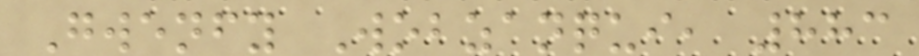Gwenfy Wobzanqui, 883
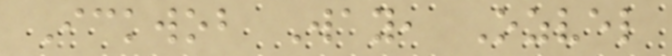Ickwob Way, Ozvel
